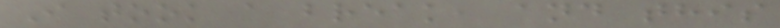I took a break, and this
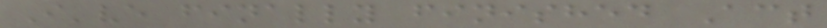I've finally finished Act
